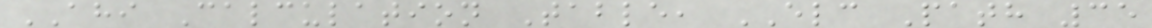AHI Calculation Table, ELC Path 35
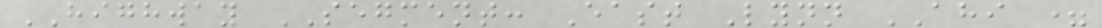HIGHWAY SEGMENT: East Lynn AHI =
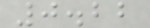0.22
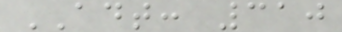ADT: 310
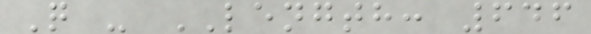Q - LENGTH: 646
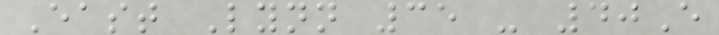East Lynn 35 - 40E
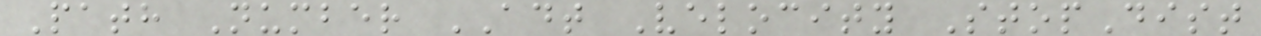Path Number ADT Velocity StopDist
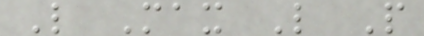L Max L P
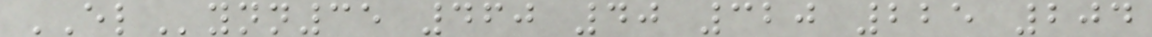ELynn35 460 40 320 225 204
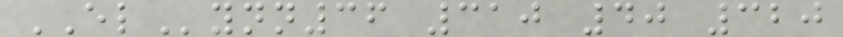ELynn36 310 40 320
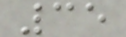35
